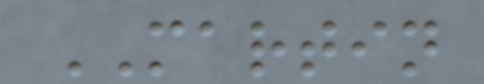MARTIN
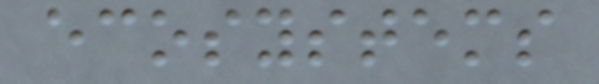ecosystems
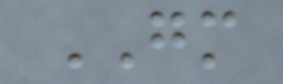GM
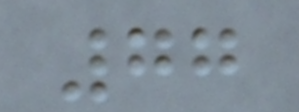77
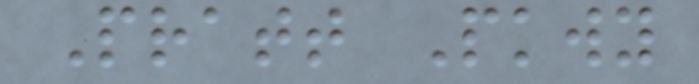Pratt Pkwy
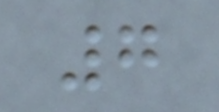7
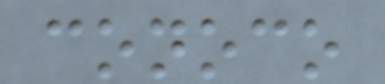conoco
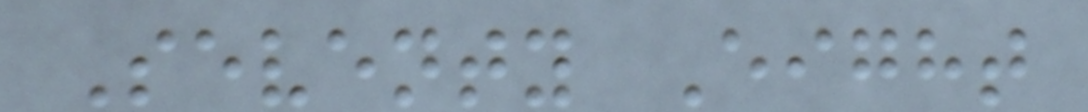Seventy Eight
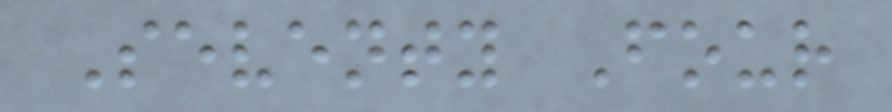Seventy Four
